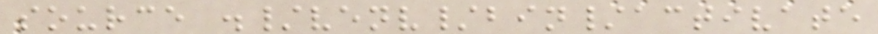source ./venv/bin/activate
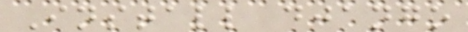Install django
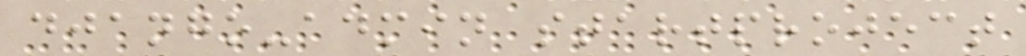django-admin startproject
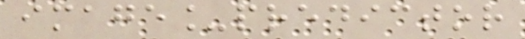image_predictor
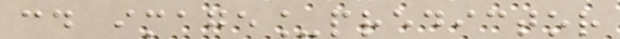cd image_predictor
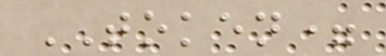TOKEN=
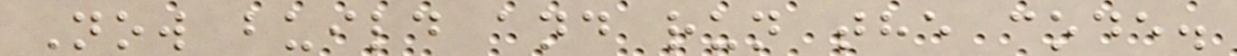Now build and run the code.
